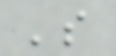's
